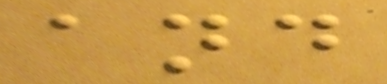and
